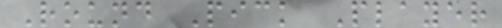Round Pick Player
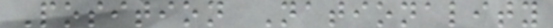Position Nationality
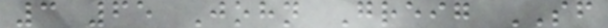3 65 John Greig SF
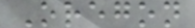Oregon
